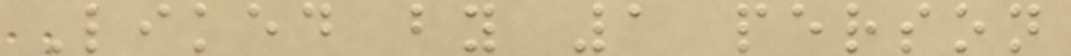Liked by 1 person
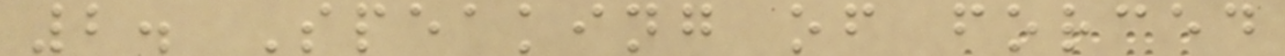2. Speaking of forced
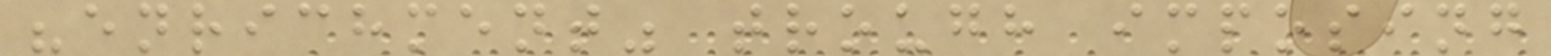"enrichment" trough imposing
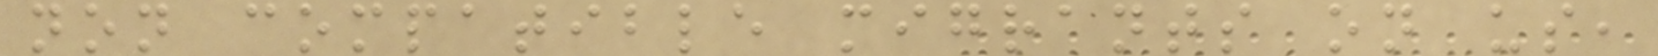non compatible migrants on us,
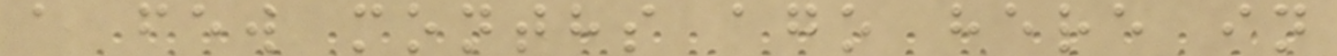a few months ago here in
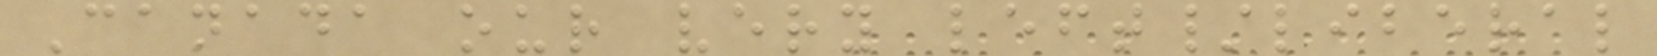Canada our very left/liberal
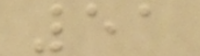51
